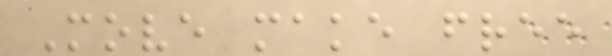Move make free
